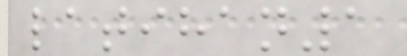latihan1
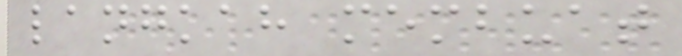langkah membuat
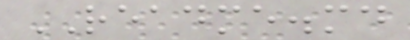README.md
